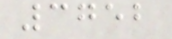3752
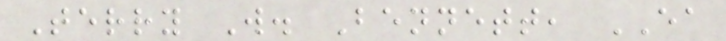Terry W. Bennett, EA
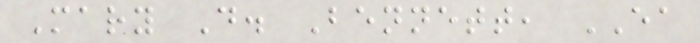Mary D. Bennett, EA
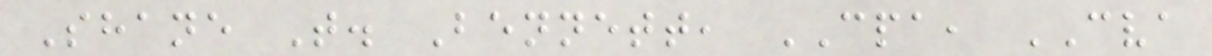Shane T. Bennett, CPA, CVA
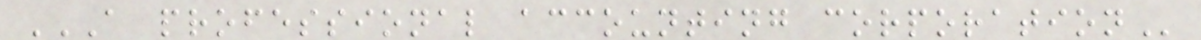A PROFESSIONAL ACCOUNTING CORPORATION
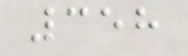358
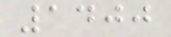1400
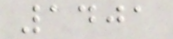1401
